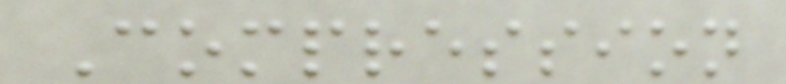Compression
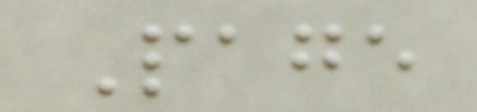Page
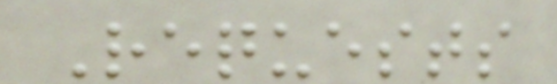Requests
